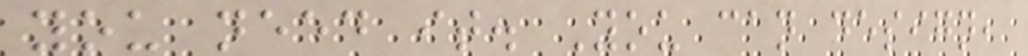you need it. You can design,
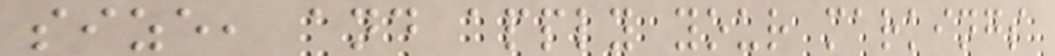size, and apply your markings
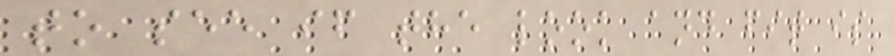to see if the look and fit is
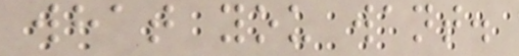what you want.
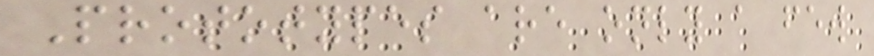Prototypes are only a few
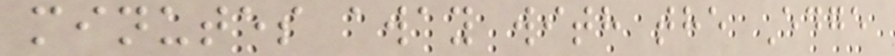minutes away with the Edge
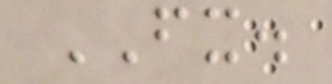FX.
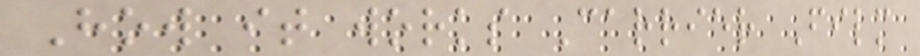How it works Carrier Film
